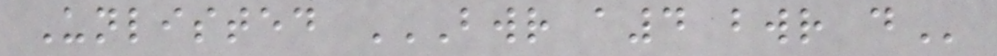Unlisted BWR A4 BWR D
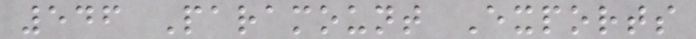546 Paramount Exports
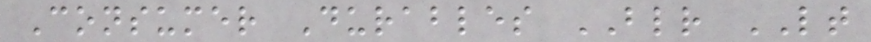Consumer Durables BLR LT
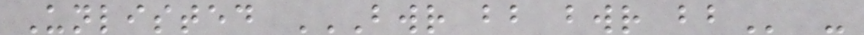Unlisted BWR BB BWR BB -
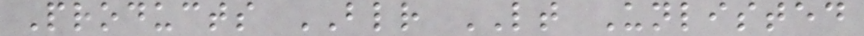Products BLR LT Unlisted
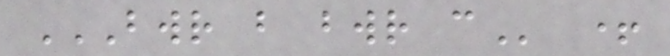BWR B BWR C +
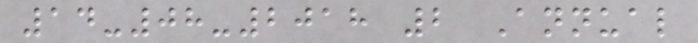14-08-2018 2 Annual
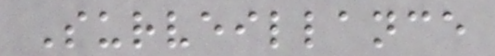Surveillance
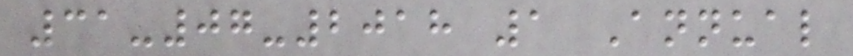31-07-2018 1 Annual
